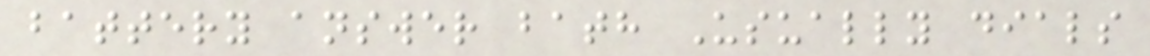battery answer bath Usually dials
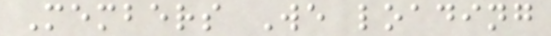Members We loading
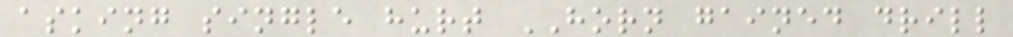asking single hurt HORN gained drill
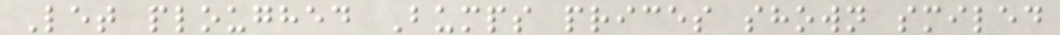Let ploughed Bumps prices shown smiled
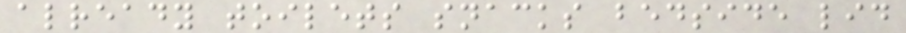already toilets snacks bedside lid
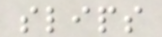slips
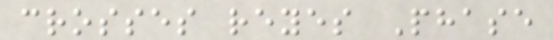crosses reyes Phase
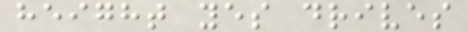height yes drives
